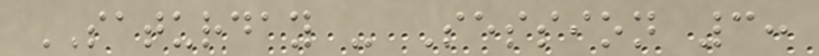SATURDAY - Session 3:
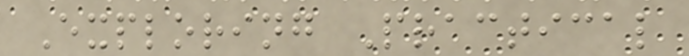Exploring Practical
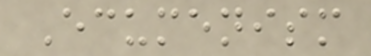Ecumenism
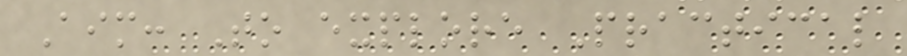Aim: To explore Practical
